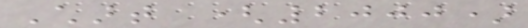Chart (2000)
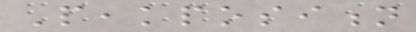Peakposition
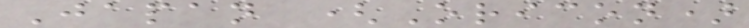Japan (Oricon)
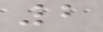2
